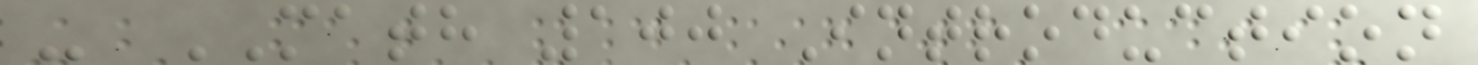- MATH 100 Introduction
